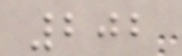202
